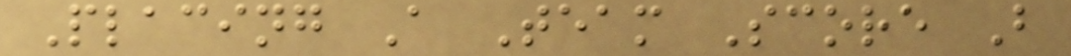Placing A Team Score B
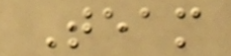Team
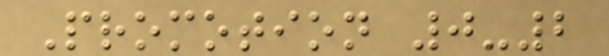Promotion 0-2
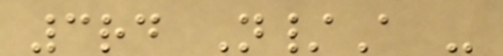3rd N/A -
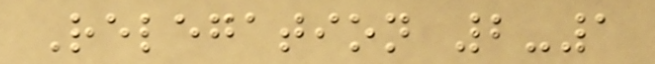Relegation 2-1
